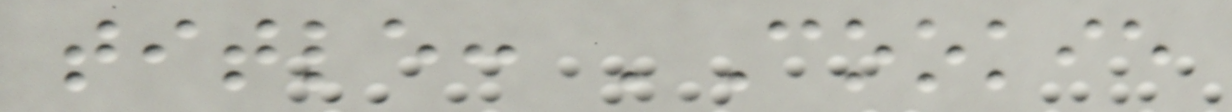title: 'Cookie
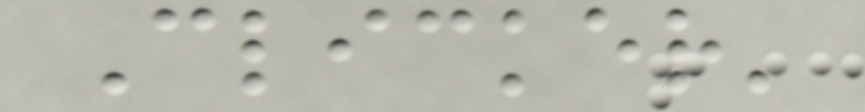Clicker'
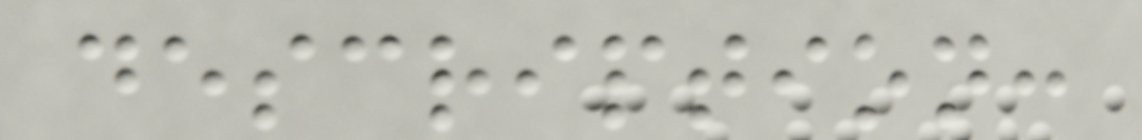description:
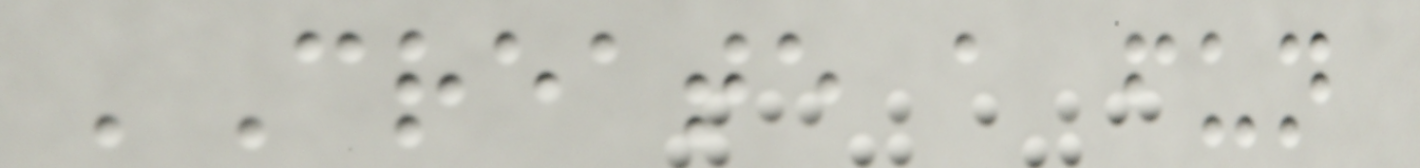'Create a fun
